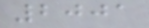2001
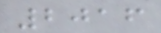2016
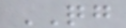QG
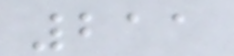211
